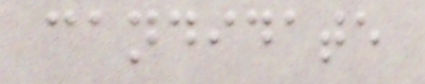candidate
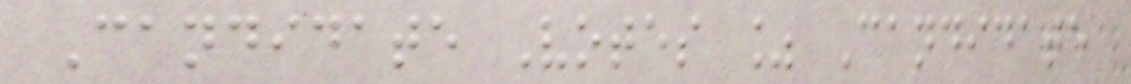Candidate Votes % Candidate
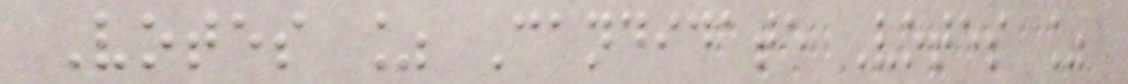Votes % Candidate Votes %
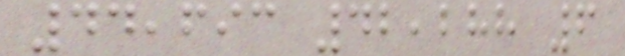44,693 42,288 6
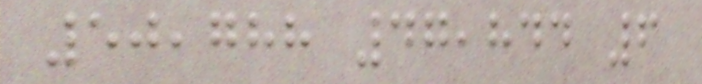50,788 47,844 6
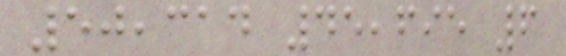50,314 45,695 6
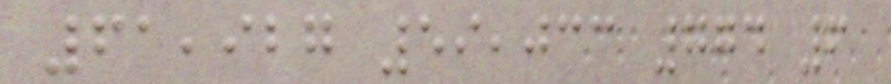61,927 59,033 774 6
